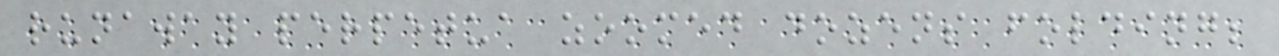runaway perpetua zoomed dozens folding;
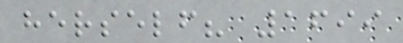herself? 1699
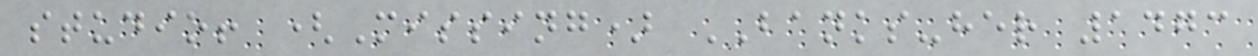studio! (Missing) BANKS-her 1473
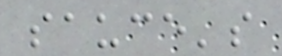sauce's
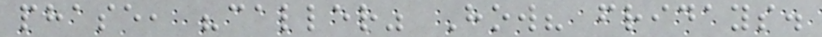phase, "caller" How? fridays.
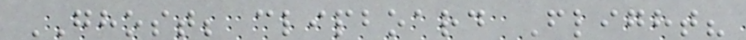GHOST; clipboard Flight?
